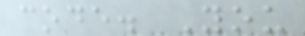code. You
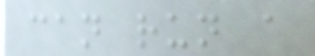can run a
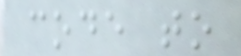code to
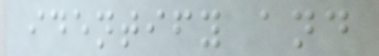identify and
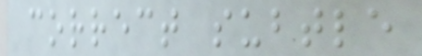correct subtle
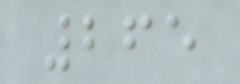265
